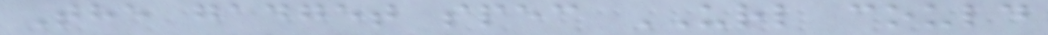The gadget spec URL could
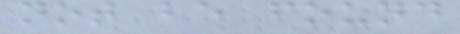not be found
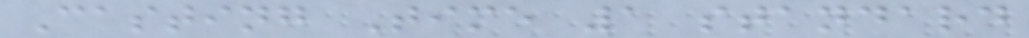Casting Time 1 standard
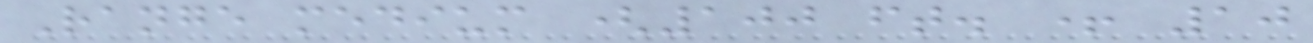Range medium (100 ft. + 10
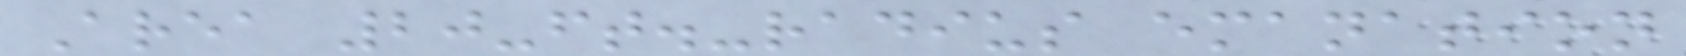Area 20-ft.-radius emanation
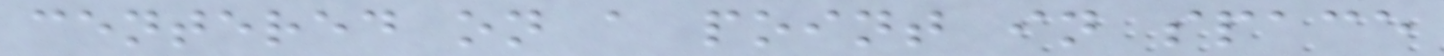centered on a point in space
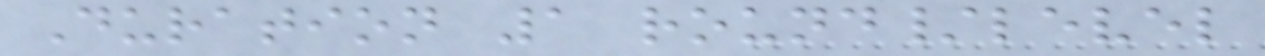Duration 1 round/level
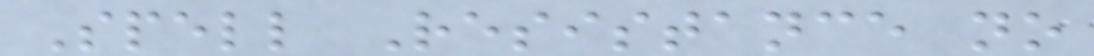Spell Resistance no
